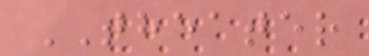THEATER
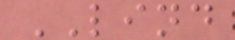LIND
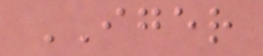IGER
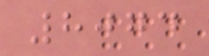8074
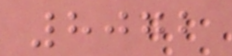8072
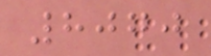8070
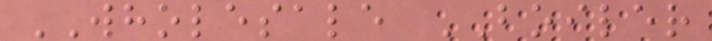WHOLESALE BOILER
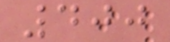400
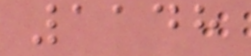1148
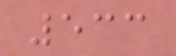533
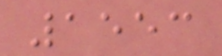1553
